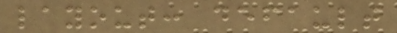layout: default
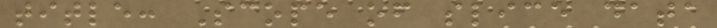title: Scope of slice data
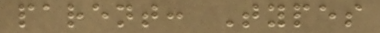parent: Types
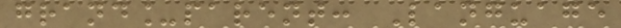grand_parent: Language
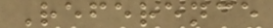Reference
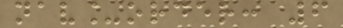nav_order: 6
